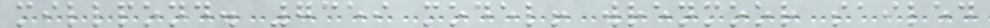millpond. 7359 model! wrenmoor sailed
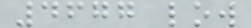4677 low
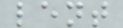lent
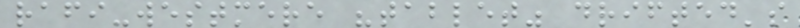rafi-westmere "tablet" drifted's
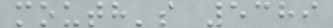mouth's 5389
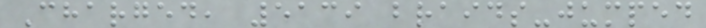Charged, 5139 braids-jumped
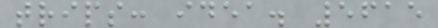trips: idea. 5615
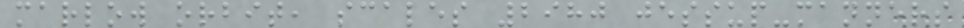marlow orbit, scales 2980 jessup-manners
